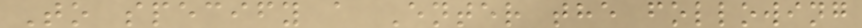To specify a Enter the following
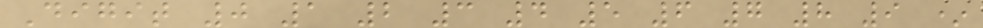Digit 0 1 2 3 4 5 6 7 8 9 *
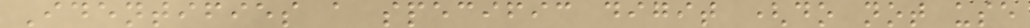Identifies a specific digit (do not use
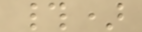#)
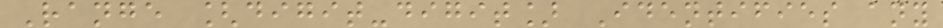Range [digit-digit] Identifies any
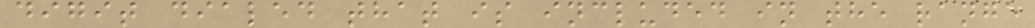digit dialed that is included in the range
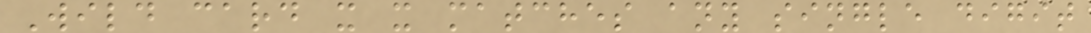Wild card x x matches any single digit
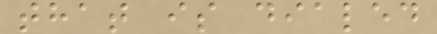that is dialed
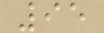95
